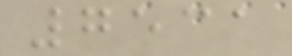7531
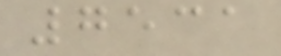7531
